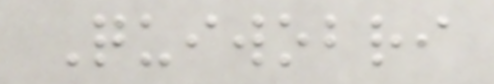Quiwobri
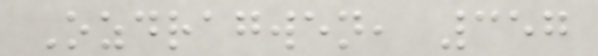Ozdragwen, 357
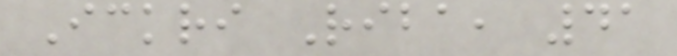Ickri Riba, 41
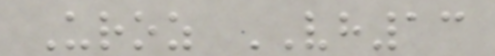Uroz VH13
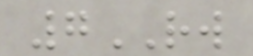7RW
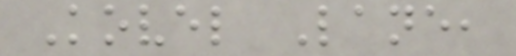Kovel Lane,
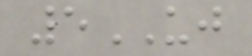5UJ
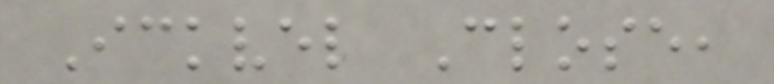Ickvel Close,
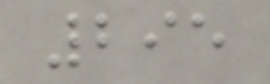295
